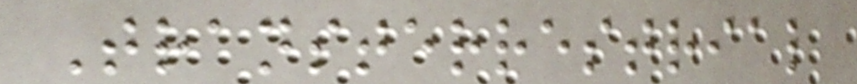Transterrestrial
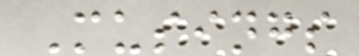Musings
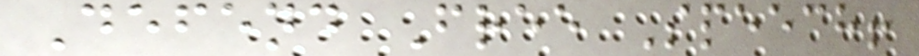Defend Free Speech!
